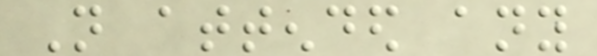Not attended any
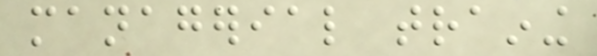managerial training
